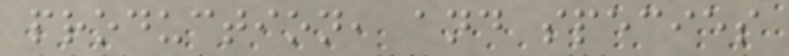production, and species
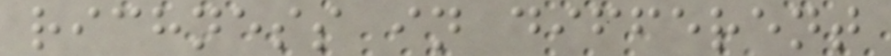richness in different
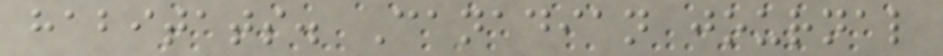habitats. Canadian journal
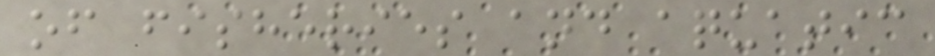of fisheries and aquatic
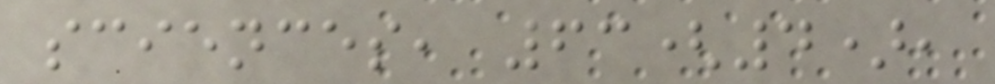sciences, 63(4),
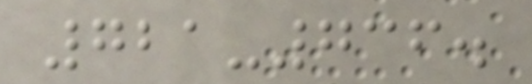721-736.
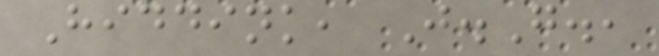Hiddink, J.G.,
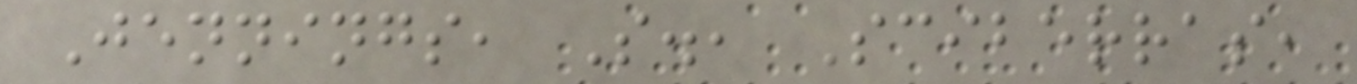Jennings, S., Sciberras,
